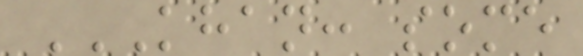KHAN: SOME
